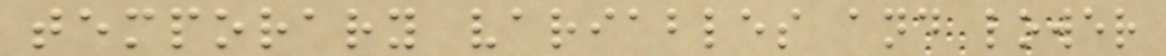temporary variables and lower
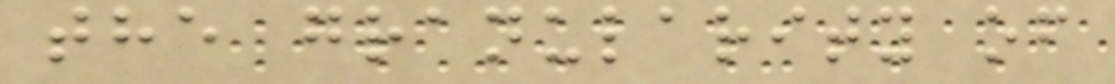the granularity of
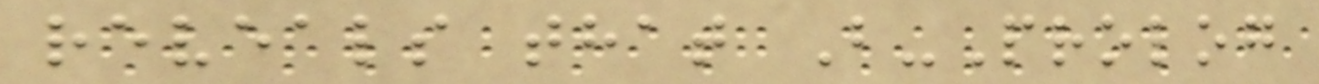reveals that B-Prolog
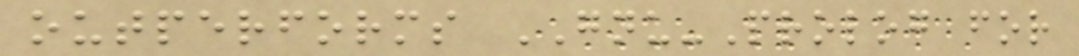outperforms GNU-Prolog for
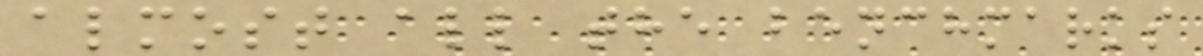almost all the benchmarks
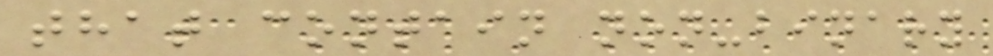that contain non-binary
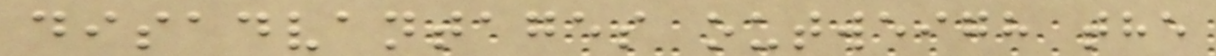disadvantages outweigh the
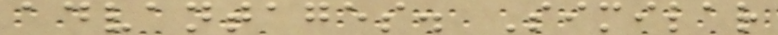advantages. Similar
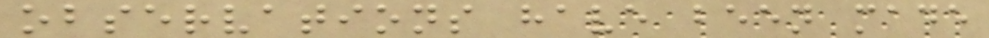observations have been made
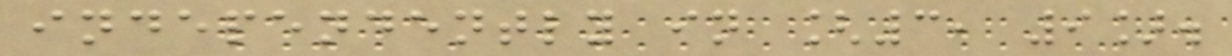independently in [3, 9].
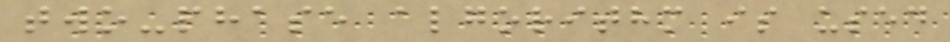two-phase algorithm is used
